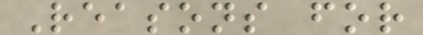Reasons for
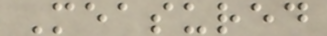Measured
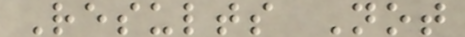Results Not
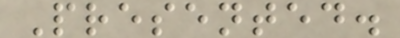Presented.
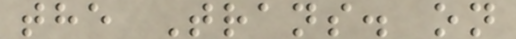the Trans. on
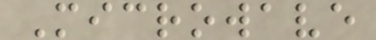Microwave
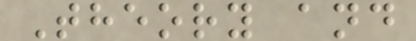Theory and
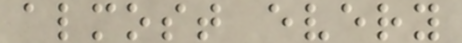almost every
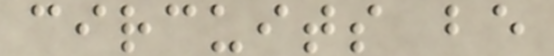circuits be
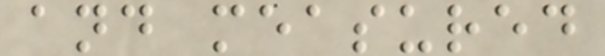and measured
